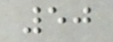50
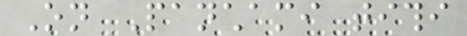On Panchami tithi
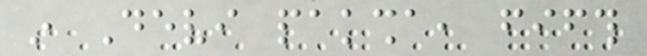in Devi paksha, fifth
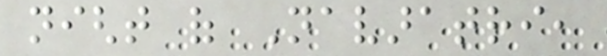night of Navaratri,
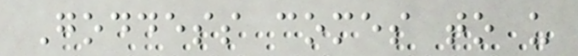Goddess comes to us
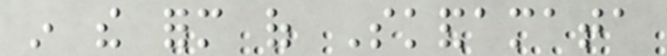in the form of Skandamata
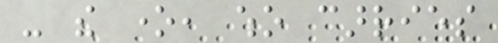- the one, who carries
